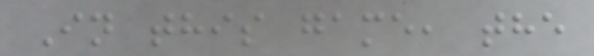In this game, the
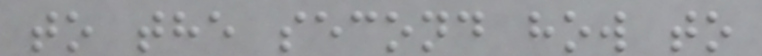to the second how to
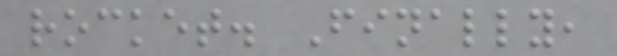rocket. Finally,
